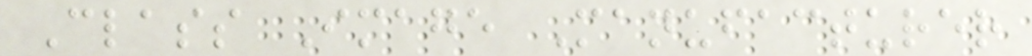Class Image Manufacturer
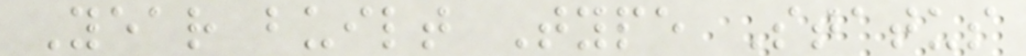Year built Type Status
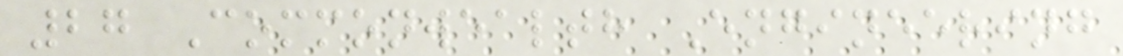27 Commonwealth Engineering
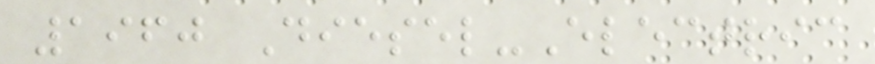1960 Diesel-Electric
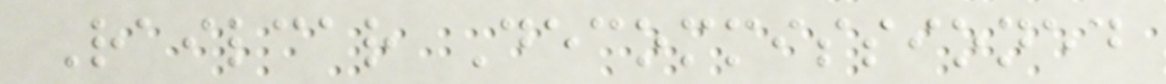Railcar Decommissioned
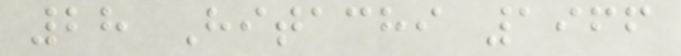28 Hitachi 1966
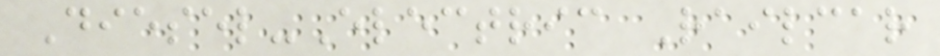Diesel-Electric Railcar
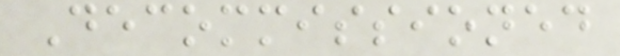Decommissioned
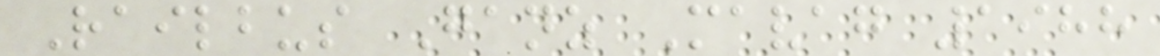Railbus Ganz Mavag 1988
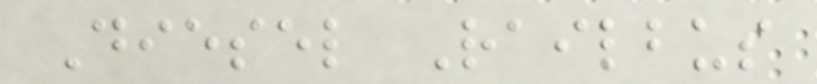Diesel Railbus
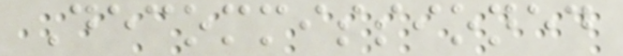Decommissioned
